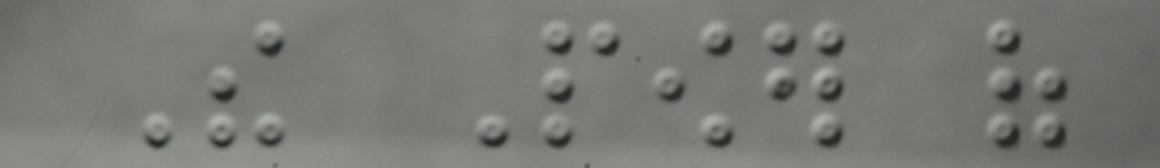The Power of
